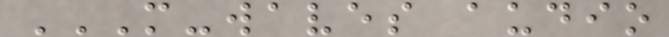M-WAVES AUDIO
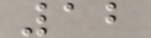12
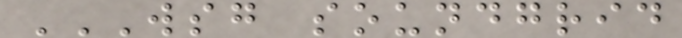WSG SOUNDGRID
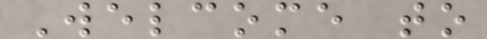Welcome to
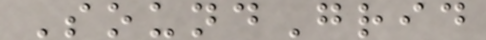SoundGrid
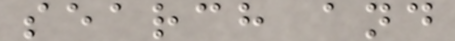search and
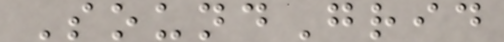SoundGrid
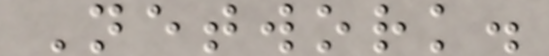Network.
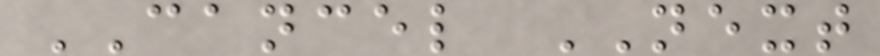CANCEL NEXT
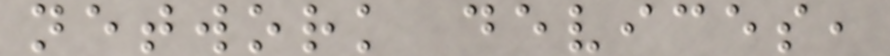network devices,
